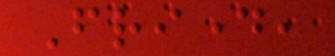Friday,
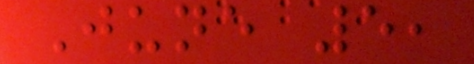June 5,
